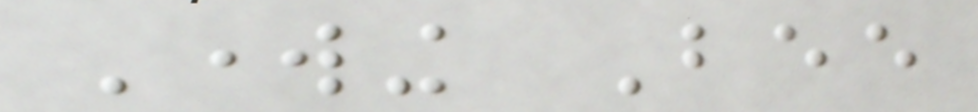Working Bee
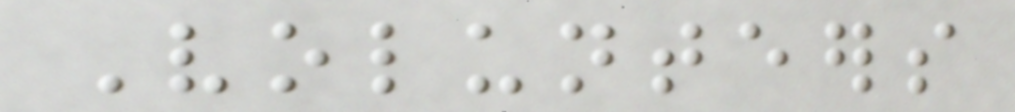Volunteers
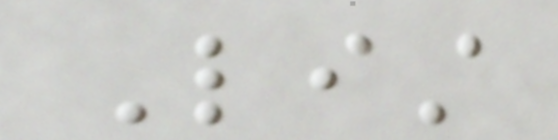List
